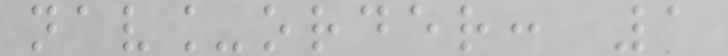nav_order: 1
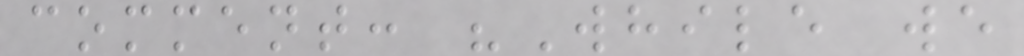comment: "While we
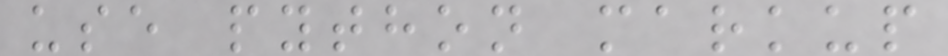use python markup
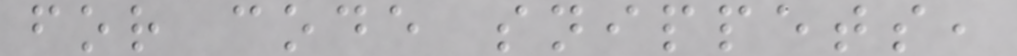for code snippets,
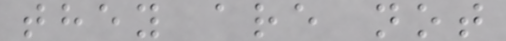they are not
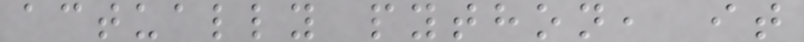actually python, it
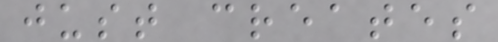just creates
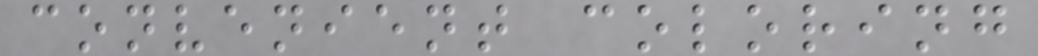convenient coloring
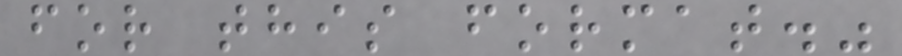for this format."
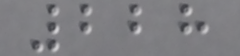228
